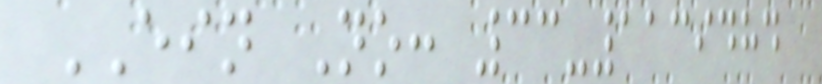EIN No: 33-1139484
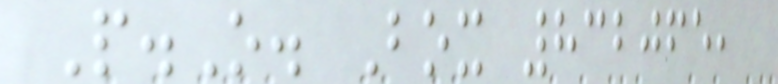P.O. Box 832065,
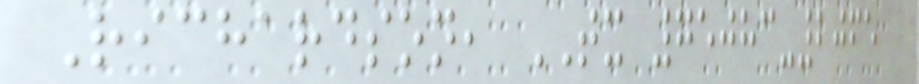Richardson, TX 75083-2065
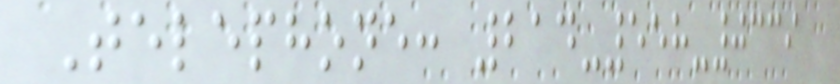Telephone: 214-558-0339
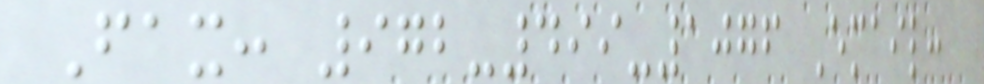Fax: 972-499-1076 Email:
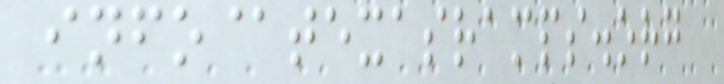info@texasramps.org
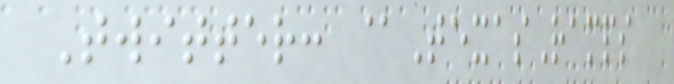Twitter: @TexasRamps
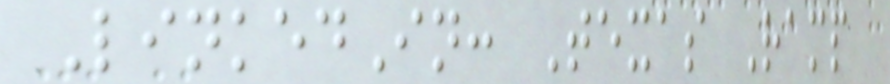LinkedIn: Texas Ramp
